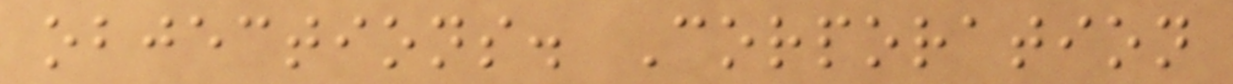objections. Corporation
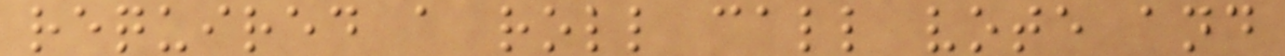required a roll call vote and
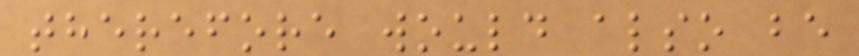therefore would also be
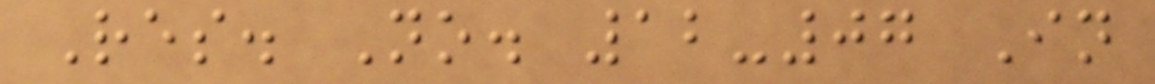Res. No. 12-07 In
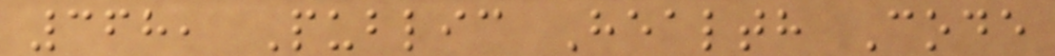368, Public Health Code
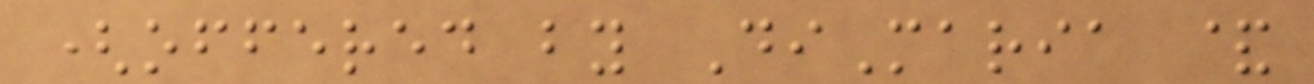(offered by DiMaria &
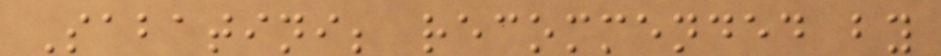Sabatini; recommended by
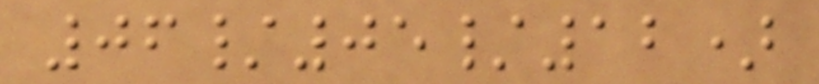06/05/12)
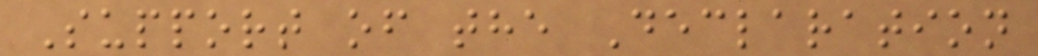Support of the Declaration
